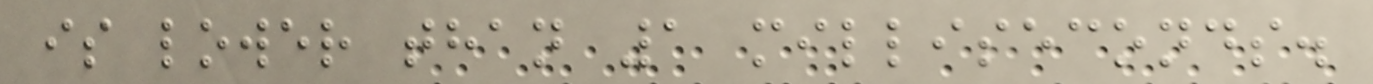is lower than 1 milliseconds.
